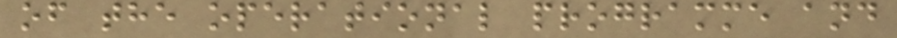of the operational programme and
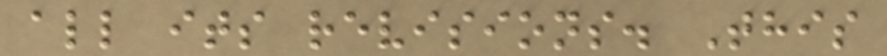all its revisions. This
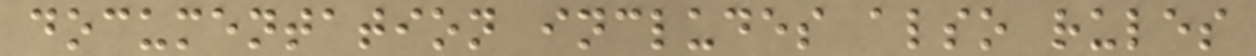documentation includes also rules
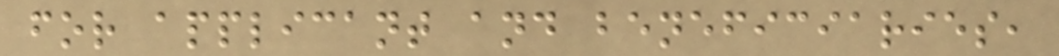for applicant and beneficiaries,
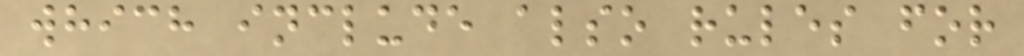which include also rules for
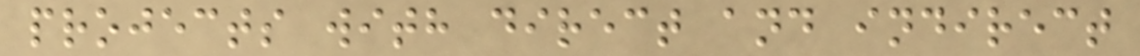projects with direct and indirect
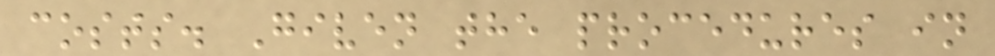costs. Given the procedures in
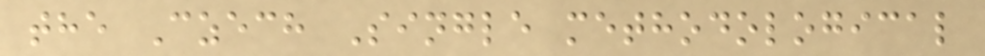the Czech Single methodological
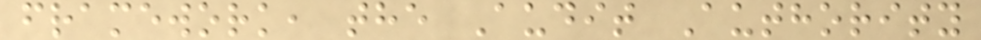framework, the Audit Authority
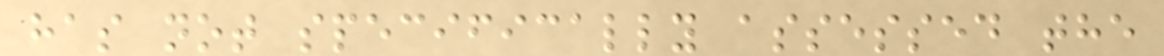has not specifically assessed the
